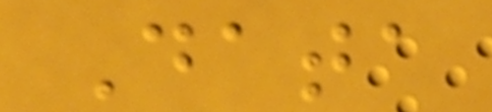Data
